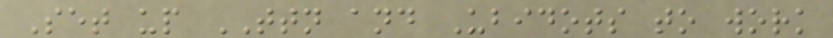Set up TTN and Ubidots to work
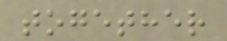together
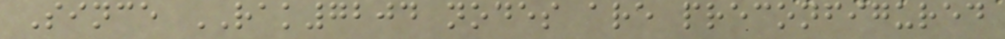Since RAK7204 nodes are preconfigured
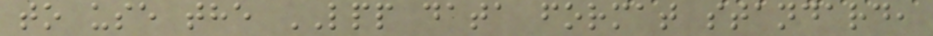to use the LPP data format standard,
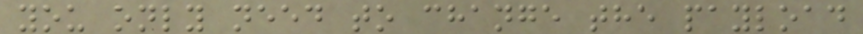you only need to change the payload
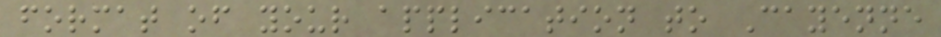format of your application to Cayenne
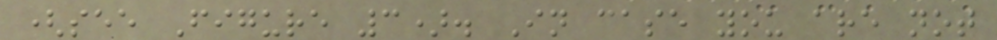(see Figure 3). In case you are not
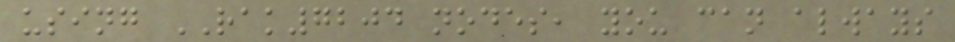using RAK7204 nodes, you can always
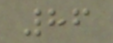86
